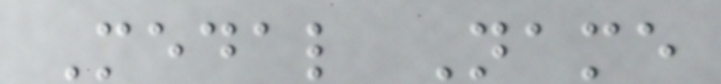Medal Name
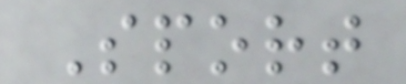Sport
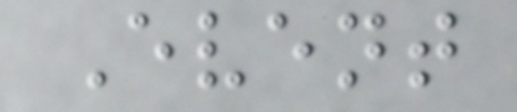Event
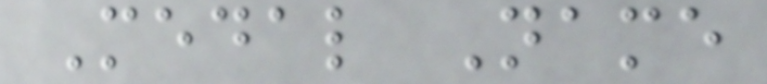Medal Name
